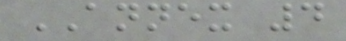ANNEX 4
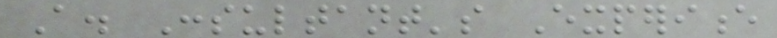A. Consultant's Experience
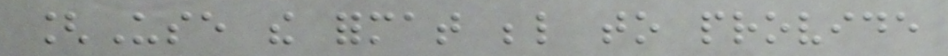[Use the format below to provide
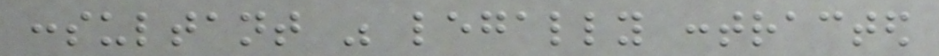consultant was legally contracted
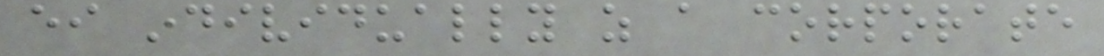either individually as a corporate
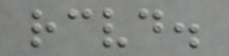received.
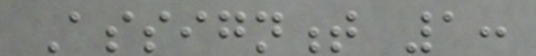Assignment 1:
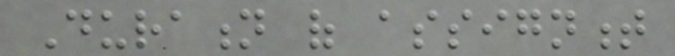Duration of assignment
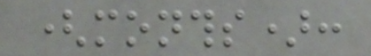(months):
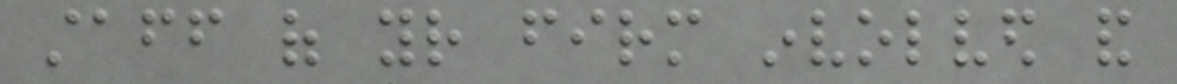staff of your firm involved and
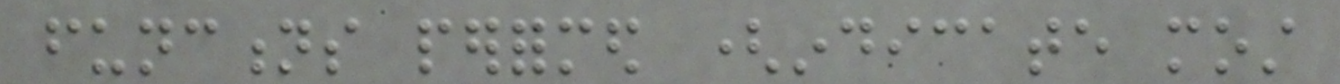functions performed (indicate most
